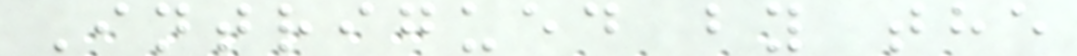Intrigued by the
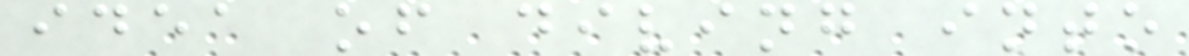idea of diving into
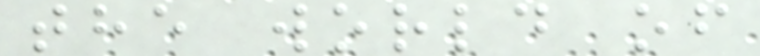the world of
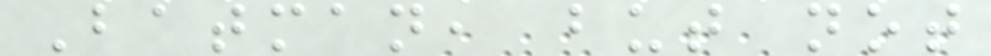Batman, but not
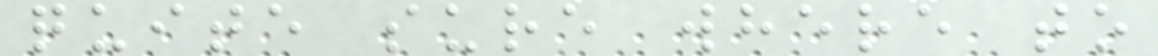quite sure where to
